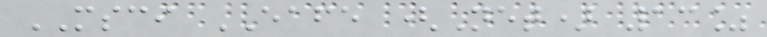MSCI EAFE (Net) 13%
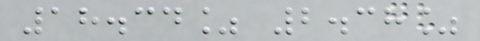18.34% 2.38%
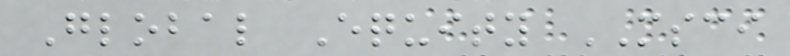Global Equity MSCI
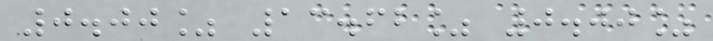0.00% 13.62% 0.00%
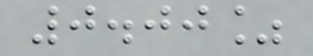0.00%
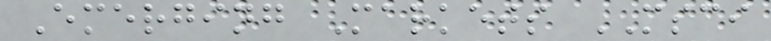Emerging Markets MSCI
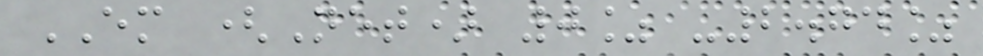EM (Net) 0% -2.74%
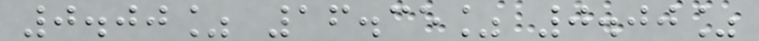0.00% 16.35% 0.00%
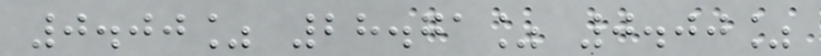0.00% 28.71% 0.00%
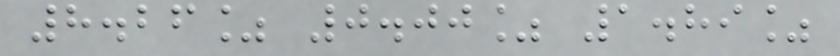8.26% 0.00% 1.89%
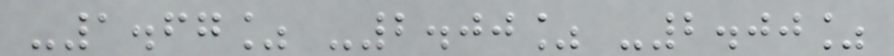-1.67% -2.00% -2.00%
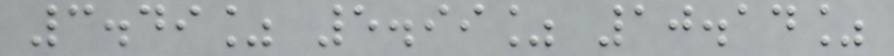3.49% 5.99% 10.14%
